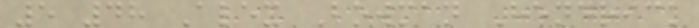5 48 Alex Bowman Hendrick
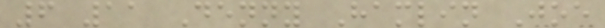6 11 Denny Hamlin Joe
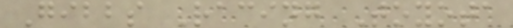Gibbs Racing Toyota
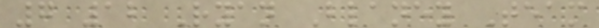7 12 Ryan Blaney Team
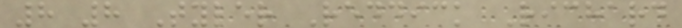8 8 Tyler Reddick Richard
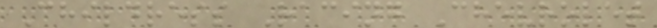Childress Racing Chevrolet
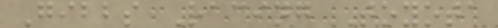Gibbs Racing Toyota
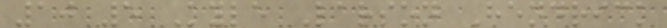10 5 Kyle Larson Hendrick
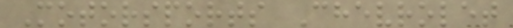Motorsports Chevrolet
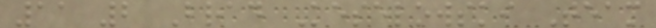11 2 Brad Keselowski Team
